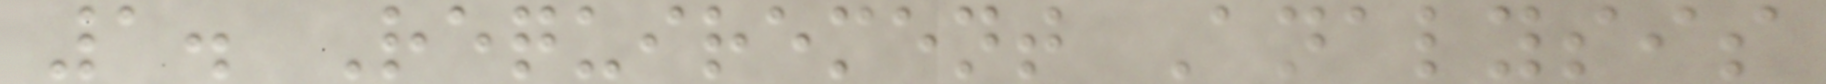1. Requirement Analysis
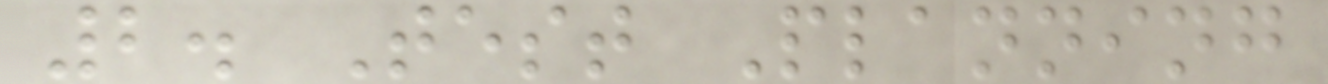2. Test Planning
